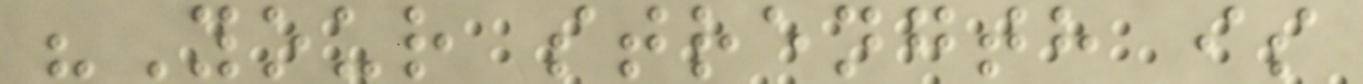"Your strength is
